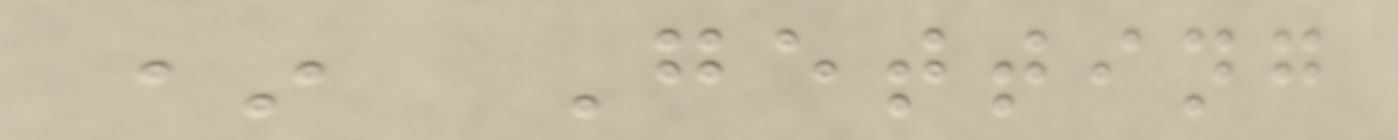* Getting
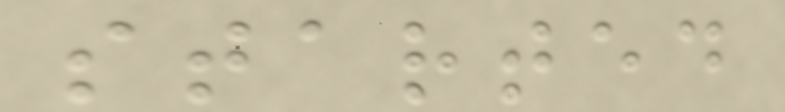started
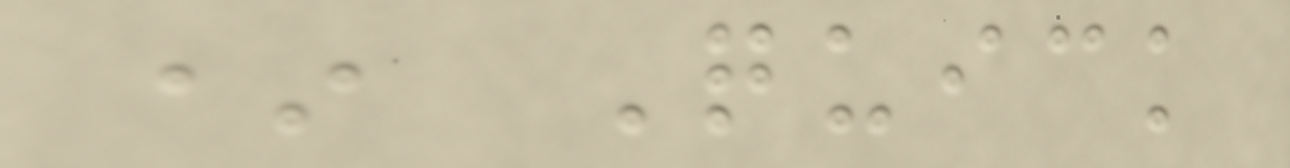* Quick
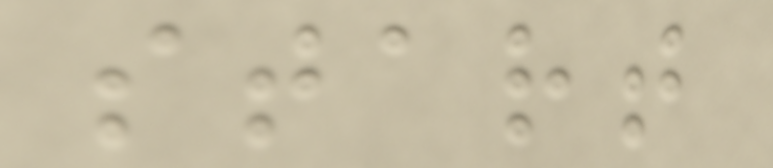start
